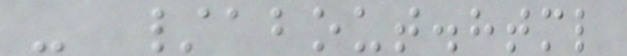- /about.html
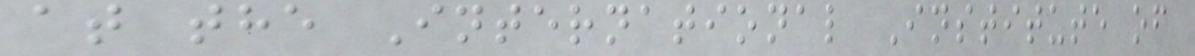at the International Institute of
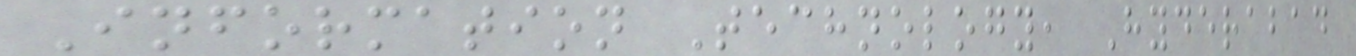Information Technology, Hyderabad
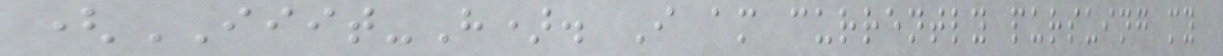(IIIT-H). I am currently pursuing my
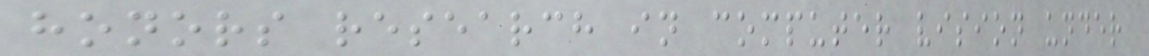honors research in computer vision under
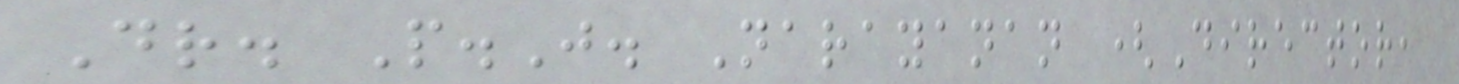Dr. P.J. Narayanan (Director,
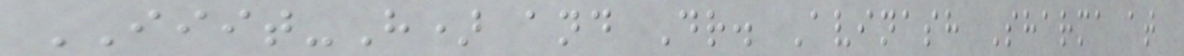IIIT-H) and Dr. Avinash Sharma at
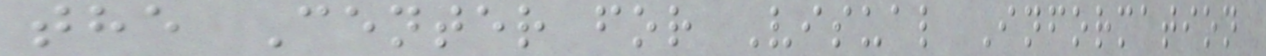the Center for Visual Information
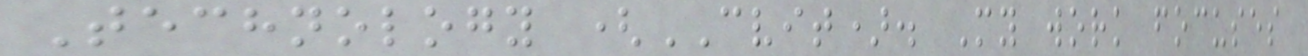Technology (CVIT). My work focuses
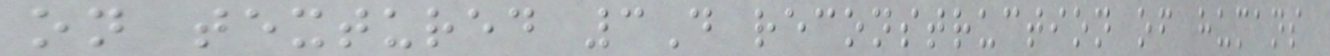on textured 3D reconstruction of humans
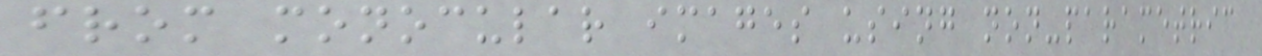from monocular images using non-parametric
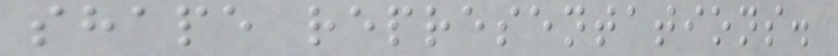shape representations.
